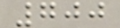700
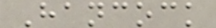Hancock
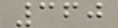360
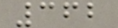362
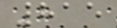815
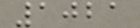1021
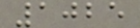1025
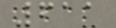611
